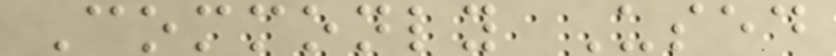Commonly Used
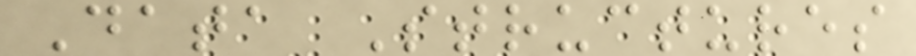Data Structures
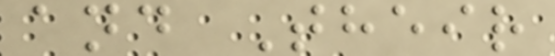and Their
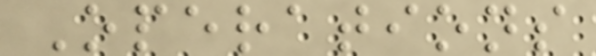Operations
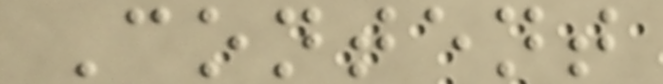Content
